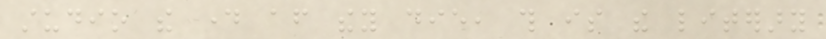studio the day after they die, this is the literary
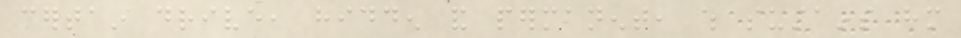certain drive, hidden and permanent, which sustains him
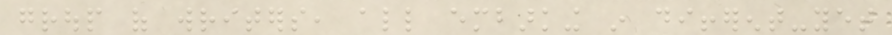group of writers, all embarking in different-yet
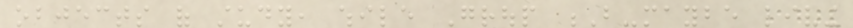objects of study, while Group B-maybe living
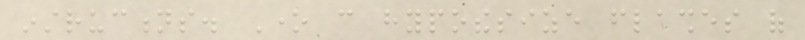instructions. One can hypothesize flashes of
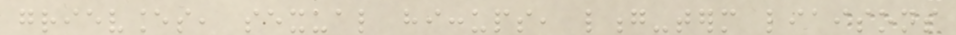grievances, sexual hiccups, long-term liaisons
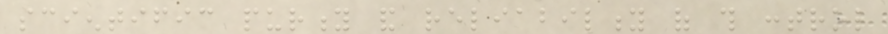scientific purity and reliability of this control
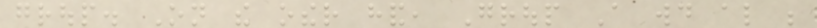group. On the other hand, Group A would also be
